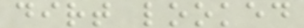dirt looked
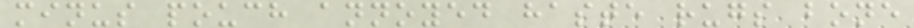minus pouch annoyed haste rugs bone
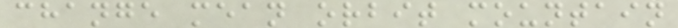change mean orbit mountain
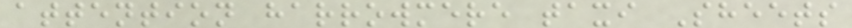attention harrowmere taxi Sheets
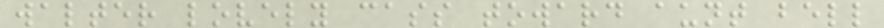walter lovely cass toward aunt bell
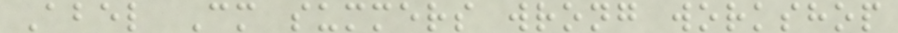Abel Cm summers wrong workshop
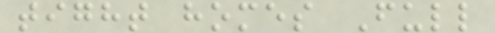tight homes Full
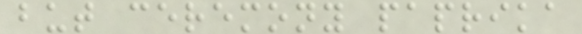but ceremony paprika
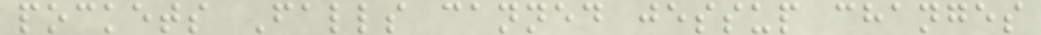pockets Falls canned jessup changes
